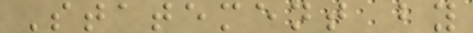Statement by
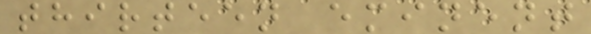thirteen eminent
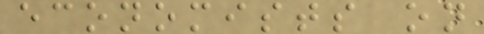economists on
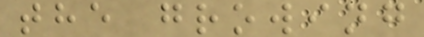the growing
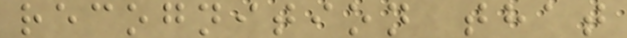recognition that
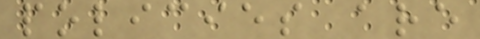policies are
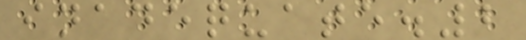inadequate.2
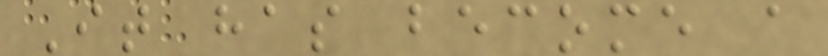It has become a
